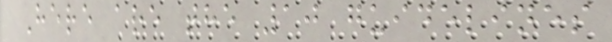Here are the 10 guidelines
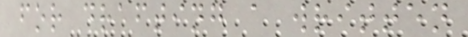for drafting a written
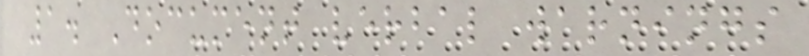1. Document verbal warnings
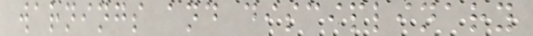warnings and disciplinary
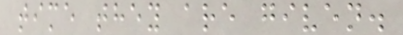time they are given.
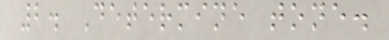2. Determine tone.
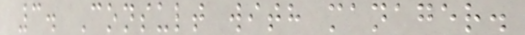3. Consult with manager.
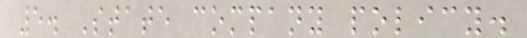5. State company policy.
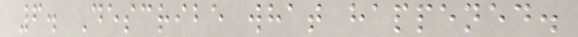6. Describe what happened.
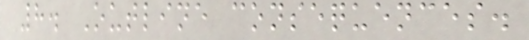8. Outline consequences.
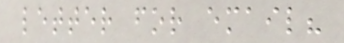letter for email?
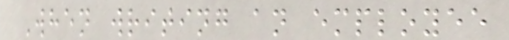When writing an employee
